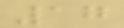17
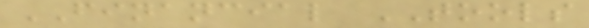FINANCIAL TOOLS
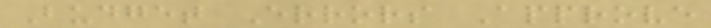Budget Errors Approve
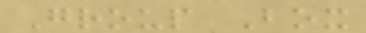Group Box
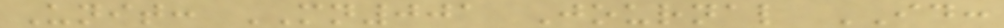Unit: MN001 Journal ID:
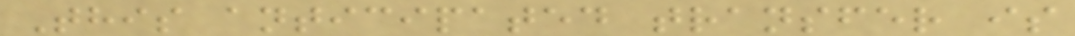This anticipated transfer is
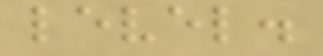level.
